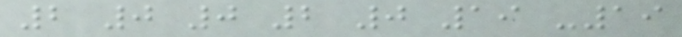2 0 0 2 0 19 -19
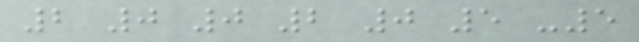2 0 0 2 0 5 -5
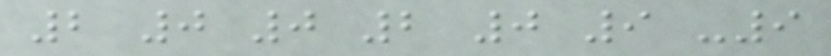2 0 0 2 0 9 -9
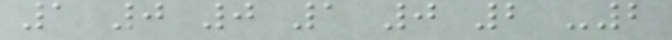1 0 0 1 0 2 -2
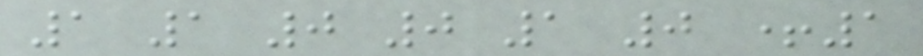1 1 0 0 1 0 +1
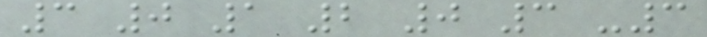3 0 1 2 0 3 -3
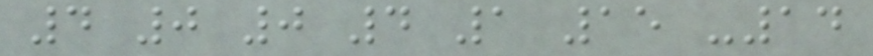4 0 0 4 1 15 -14
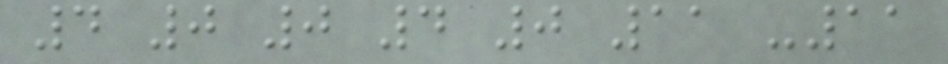4 0 0 4 0 11 -11
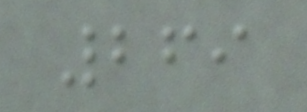269
